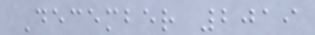December 2019
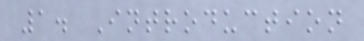1. Introduction
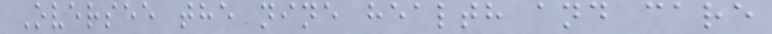Oversee the nine health and care
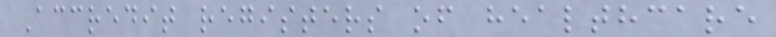Accredit registers of healthcare
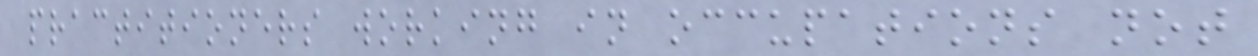practitioners working in occupations not
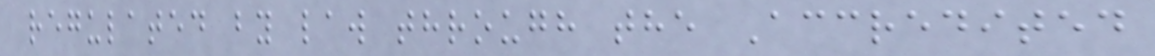regulated by law through the Accredited
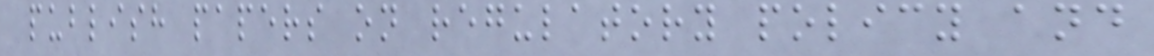publish papers on regulatory policy and
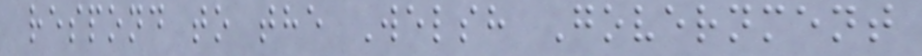respond to the Welsh Government
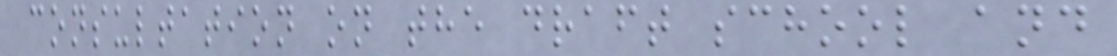consultation on the draft school and
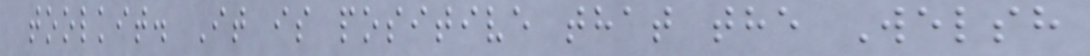toolkit. It is positive that the Welsh
